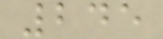245
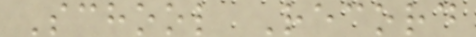School Record
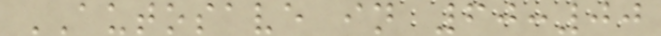AUTOSAVE in 60:00
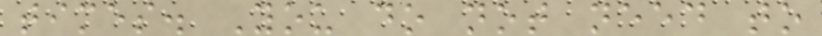times. You do not need to
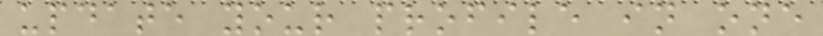update your profile in one
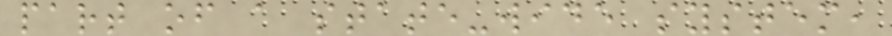part of a state-wide system,
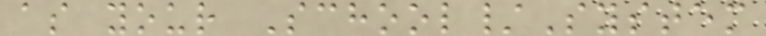as your School/System
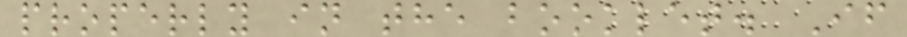properly in the booklet. If
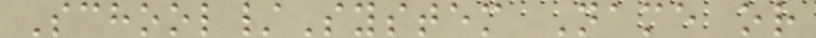School/System Name or
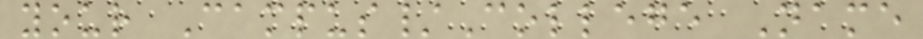your Campus/College Name
